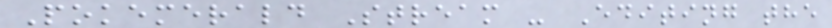Pokemerald Stream - Editing the
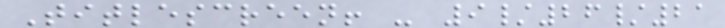Titlescreen! - 9/26/21
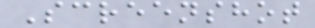Screenshot
